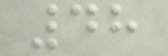48
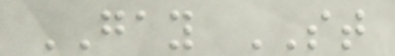GAY ST
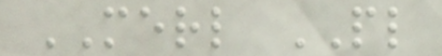MERL PL
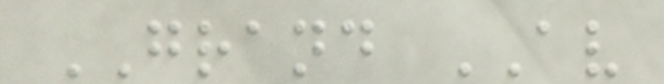GRAND AV
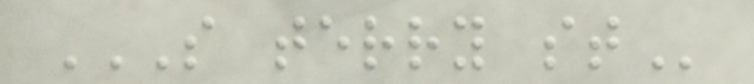S TERRY ST
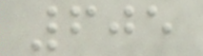605
